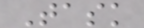Task
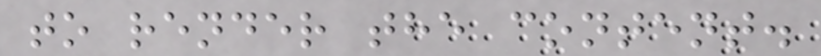to render the content.
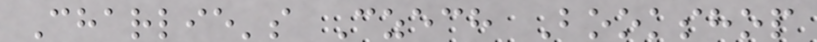Charlie's Czech Bookshop
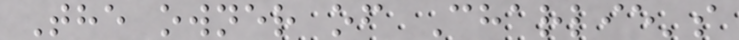The owner of Charlie's
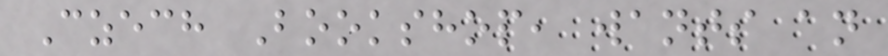Czech Bookshop, wants an
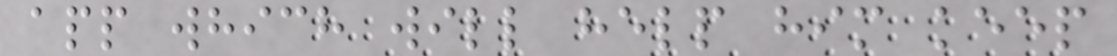app which will help him keep
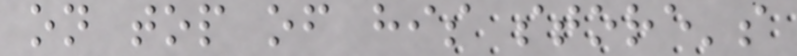on top of his store's
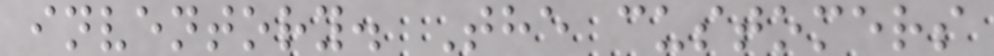inventory. The customers
